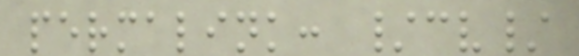permalink: /cv/
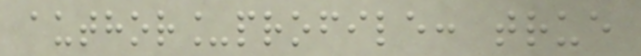author_profile: true
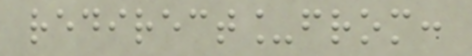redirect_from:
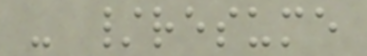- /resume
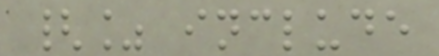{% include
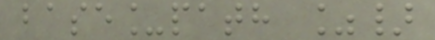base_path %}
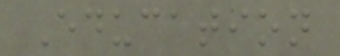Education
